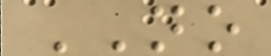NO
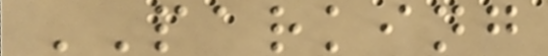PARKING
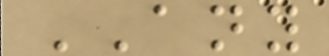ANY
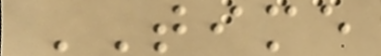TIME
